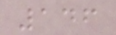146
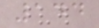144
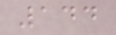144
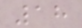18
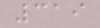319
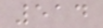514
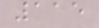115
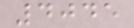4045
